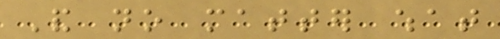And no matter what
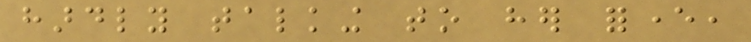hardly talking to her forever,
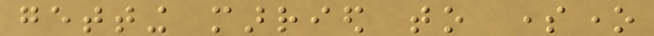getting married to someone
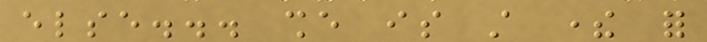else... she is still there for
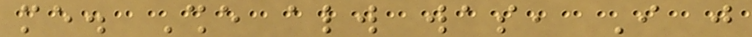me. She always was, I just
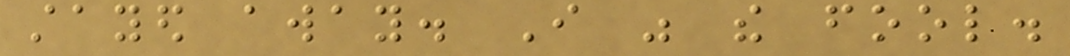stayed away. I was the fool.
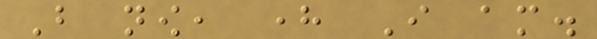But now, here I am.
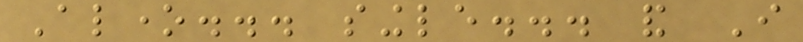Alone... single... and I
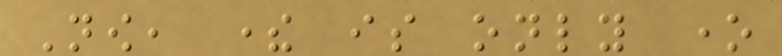Now, there is only one
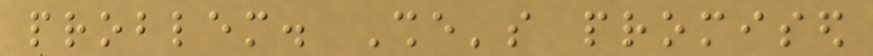problem. She's promised
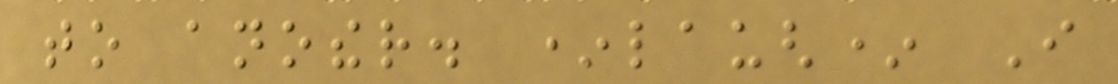to another. *laugh* I
